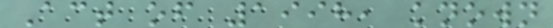Act of 1998, known
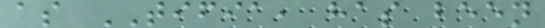as TIFIA, has been
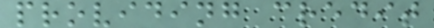providing credit
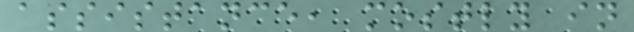assistance, mostly in
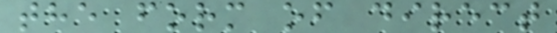the form of direct
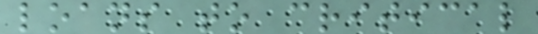loans to critical
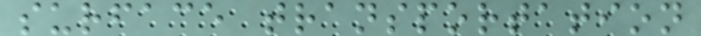surface transportation
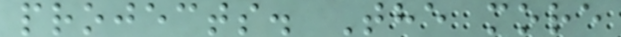projects. The more
